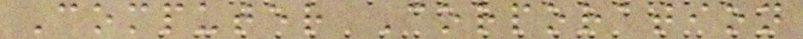Computer Corporation
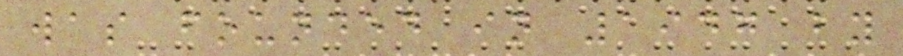was founded in 1947 by
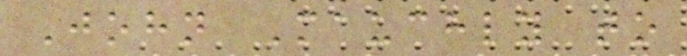John Mauchly to
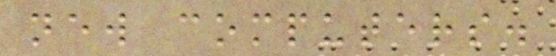new computers.
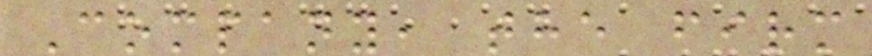Company, the firm
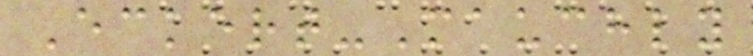Eckert-Mauchly
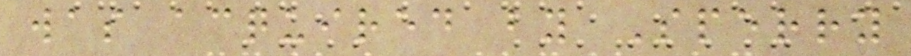was acquired by Sperry
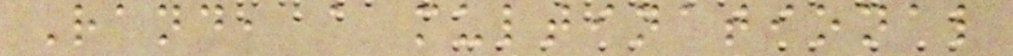Rand, a multinational
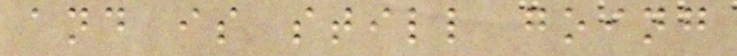and is still going
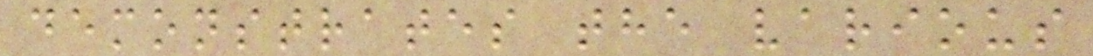demonstrates the various
